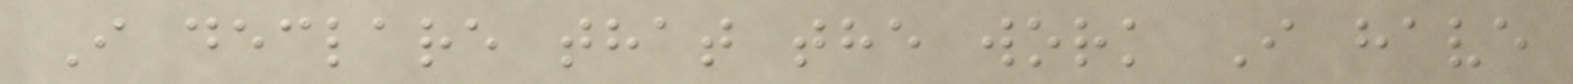I declare that the work I have
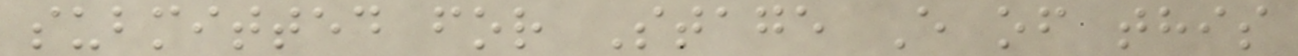submitted for Stage E of this
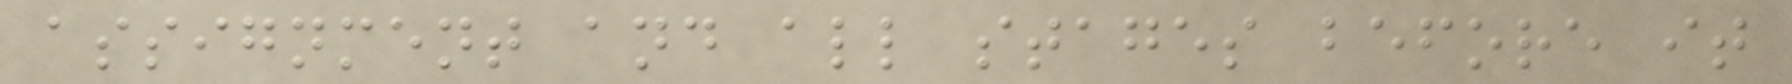assignment and all stages before it
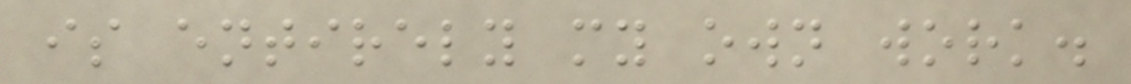is entirely my own work.
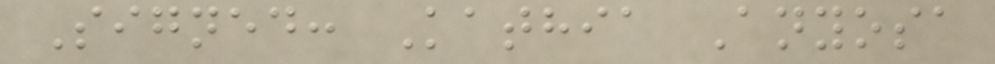Signed: Kathia Anyosa
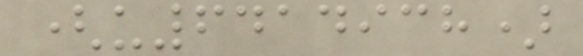(u6414938)
